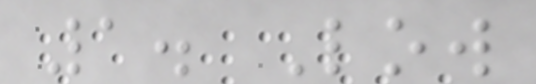1. Low
